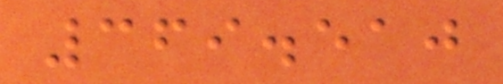369.510
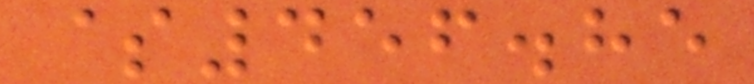$456.85
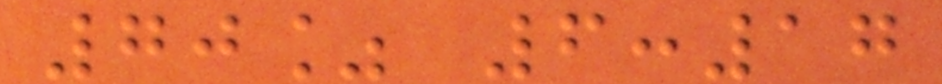70% 6:17
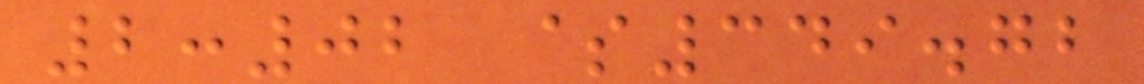2:02 $349.72
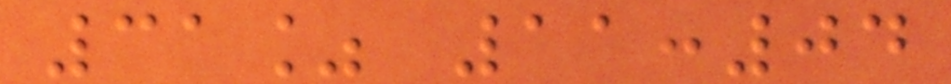31% 11:04
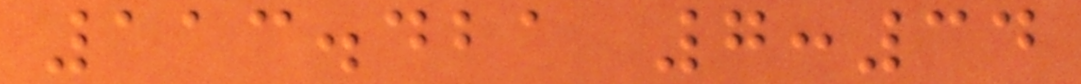113.421 7:34
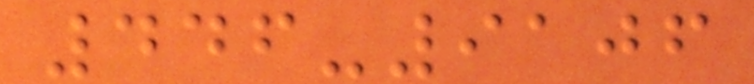446-9106
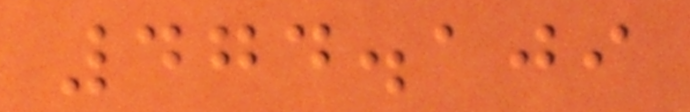474.109
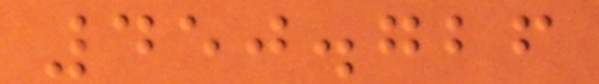450.726
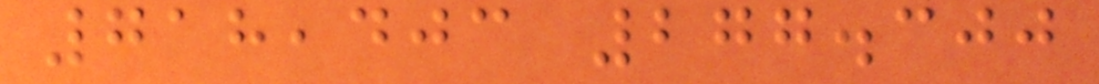718,403 277.300
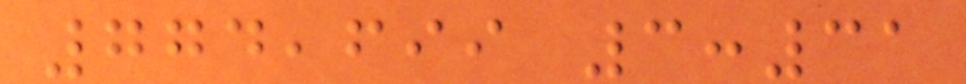774,699 3:31
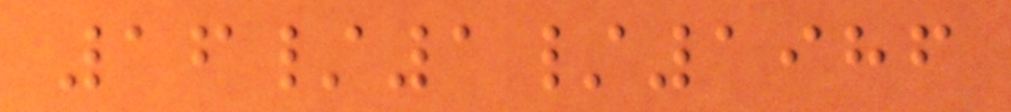16/1/1986
